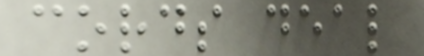cords deal
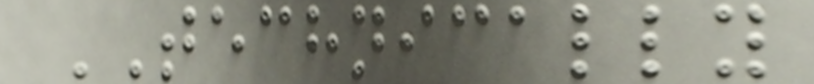TECHNICALLY
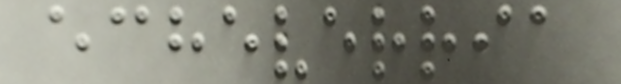echeverria
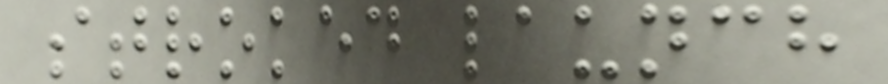stroked launch
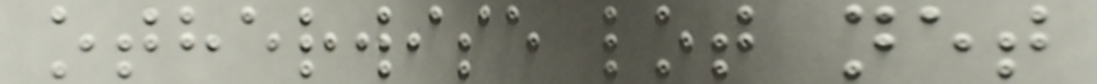otherwise lot net
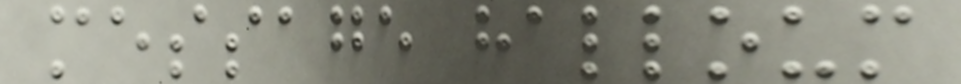message halloum
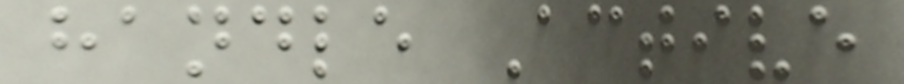handle Active
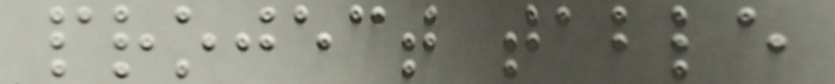project table
